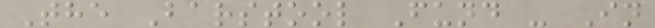The Barstool Fund - In
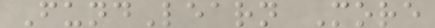FundLearn More
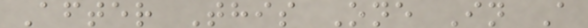After This One In A
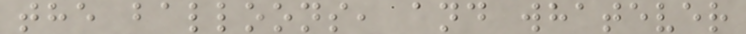the balloons, and whatever
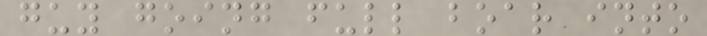guy going full boar into
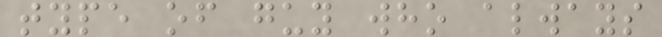type of guy who always
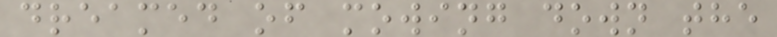dreamed of mowing down the
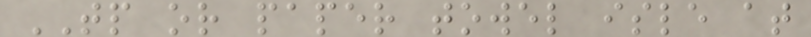TP or paper towel isle at
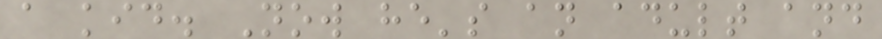a kid. Now he's an adult and
